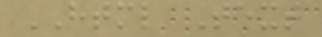HTML Text
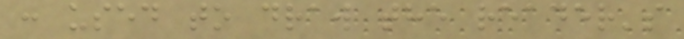: used to draw the reader's
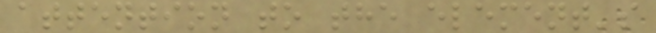attention to the element's
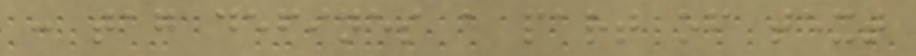: tag defines a part of text
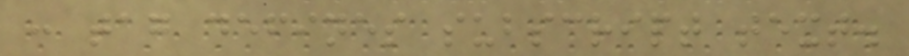: tag defines subscript text.
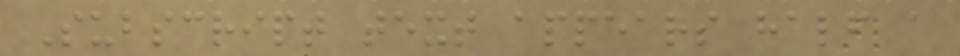Subscript text appears half a
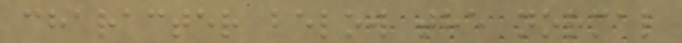character below the normal
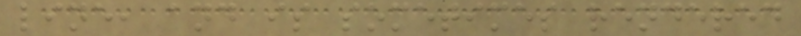line, and is sometimes rendered
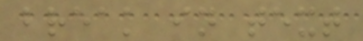break in text
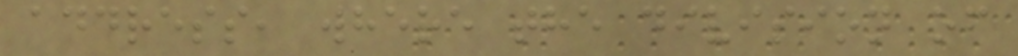address, where the division of
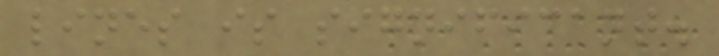lines is significant.
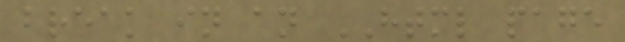break in an HTML page
